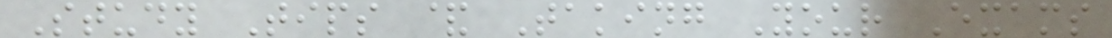Study Tips & Taking Your Exams
